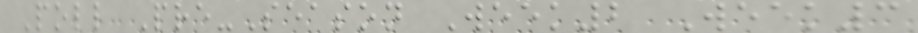Poll Pre-Season Week2 Week3
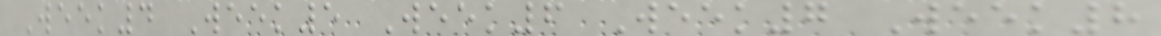Week4 Week5 Week6 Week7 Week8
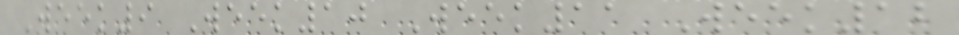Week9 Week10 Week11 Week12
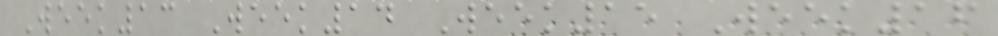Week13 Week14 Week15 Week16
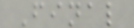Final
